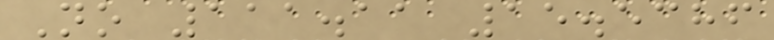No 111.11 15.5386
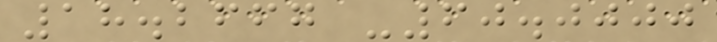18.2667 -60.0000
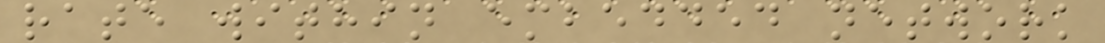rate within embedded network
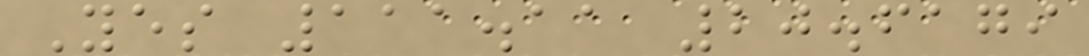Yes 111.11 20.6179
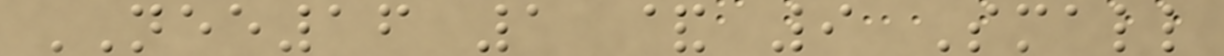NEE16 1 & 9 Small
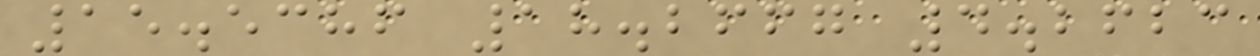15.5386 18.2667 4.2623
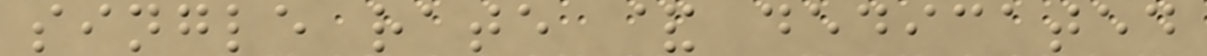single rate & dedicated
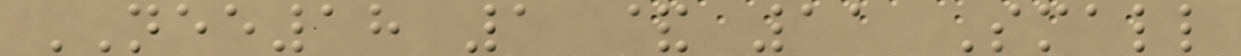NEE18 1 & 11 Small
